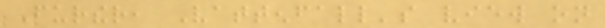Further, Vattenfall's view on
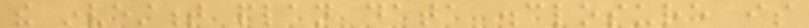the investment plan data disclosure is
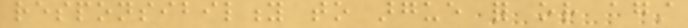responsibility to argue for or against
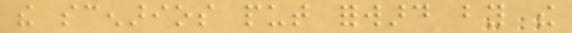the scenarios put forward by the
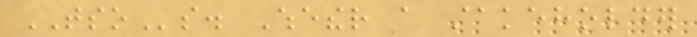TSOs. Whether a stakeholder
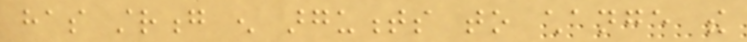has strong enough arguments to change the
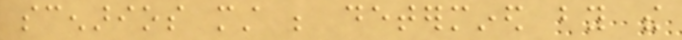scenarios must be determined by the
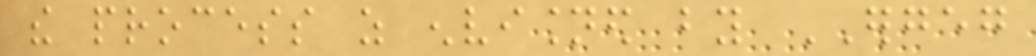the process as envisioned by ERGEG
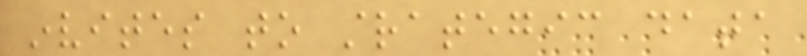invites to strategic data
